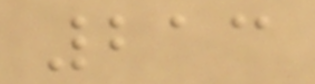213
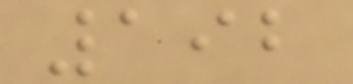192
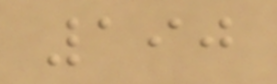190
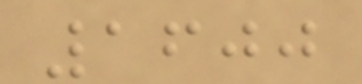1600
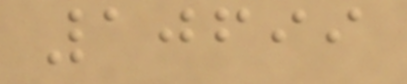10699
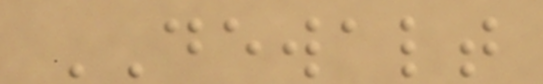DEWALT
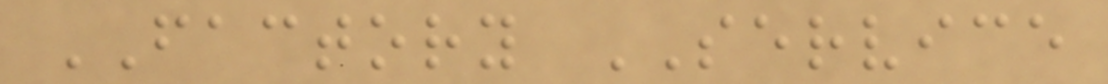FACTORY SERVICE
